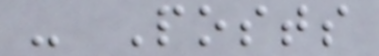- Posts
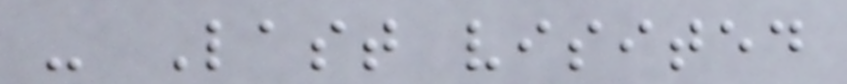- Last visited
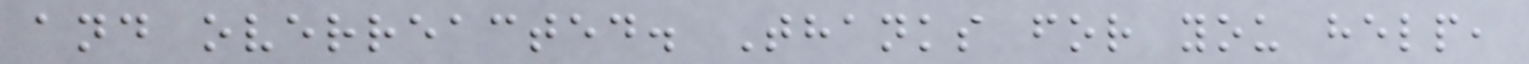and overreacted. Thanks for you help,
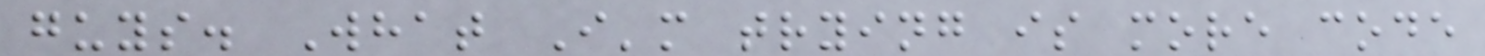guys. What I'm trying is more code
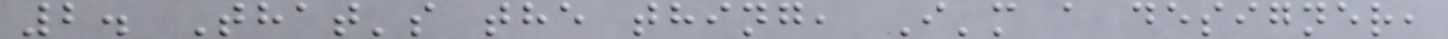2. That's the thing, I'm a designer,
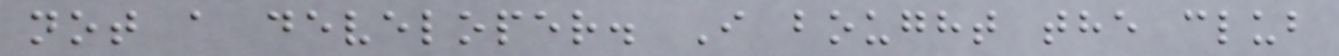not a developer. I bought the club
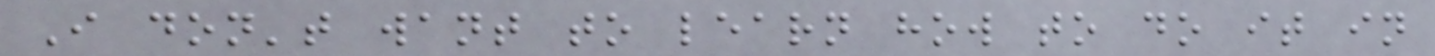I don't want to learn how to do it in
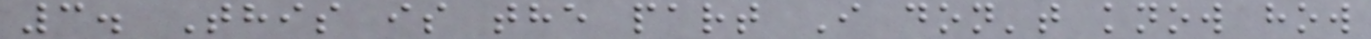3. This is the part I don't know how
